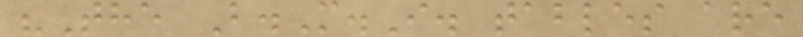"The B.M.I. tables are
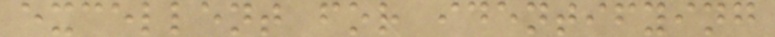excellent for identifying
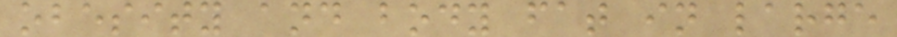obesity and body fat in large
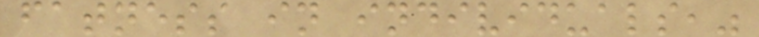fatness in individuals,"
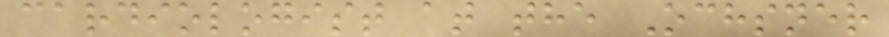cardiologist at the Ochsner
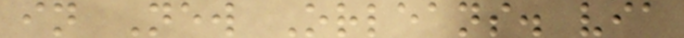in New Orleans. via
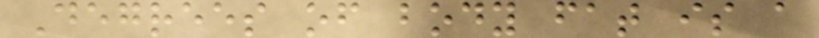Degrees of body fat is a
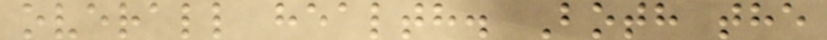overall health. Both the
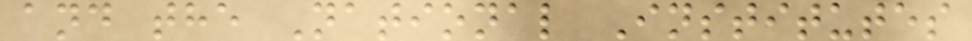and the National Institutes
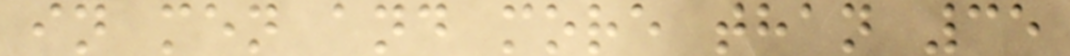in men and more than 35
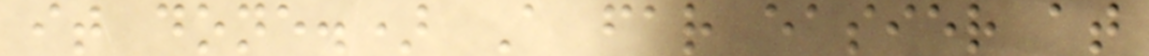it done.) A far easier at
